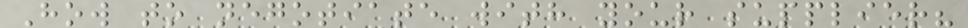How to negotiate with your supplier?
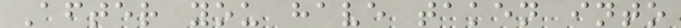After you have taken into
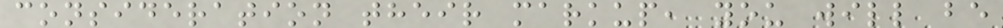consideration their markup, you will be
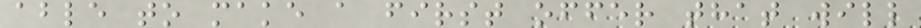able to make a first offer that will
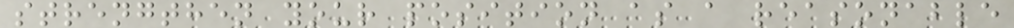strengthen your position as a reasonable
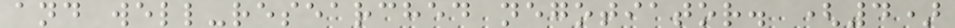and well-researched negotiator. (4)
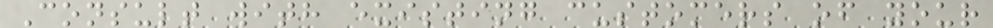Consult with existing customers of your
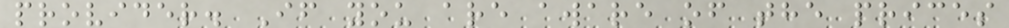provider. If you are aware of the prices
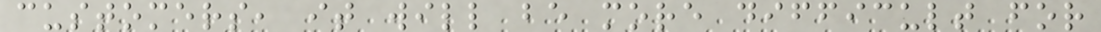customers, it will be more difficult for
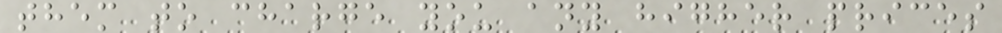them to charge you any higher prices
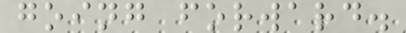going forward.
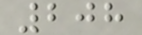208
